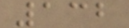132
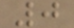0
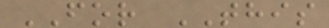FOR THIS
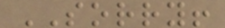SORRY!
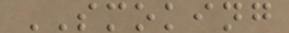SMOKING
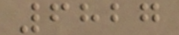6827
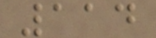114
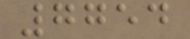7754
